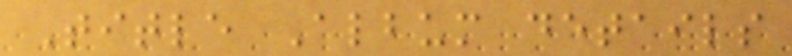Title Album details
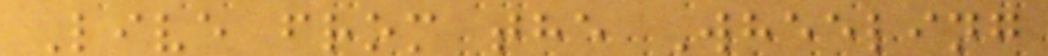Live from the Wheeling
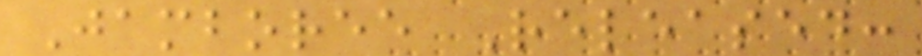Jamboree Released:
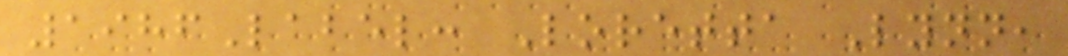1986Label: Loretta Lynn,
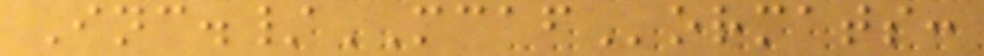Inc./MCAFormats:
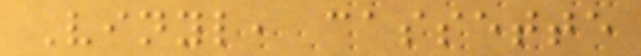Vinyl, cassette
